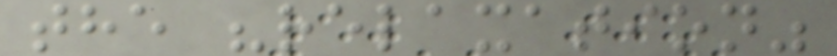the "relaxation"
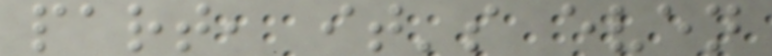part, it's even
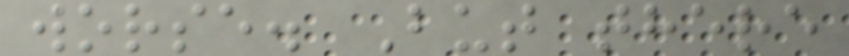worse. But there
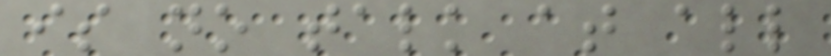is no talk at all
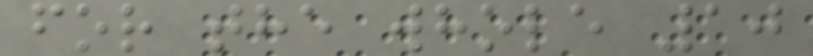for the whole 10
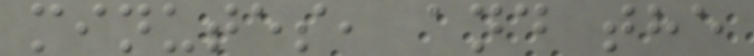minutes, and the
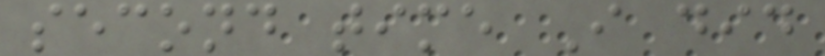second time I did
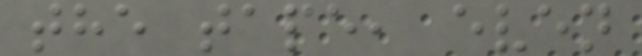the tape, even
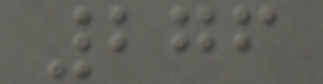276
